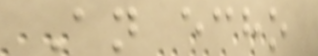An echo
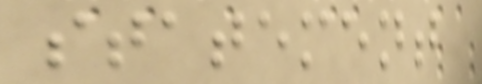statement
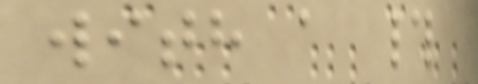with a #
